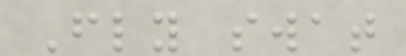Fly swat
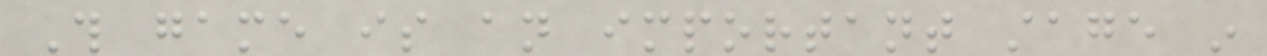This game is an important stage in
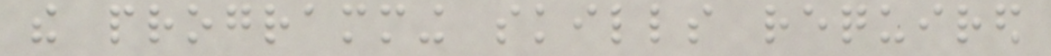the programming skills required
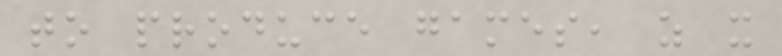to produce games, as it
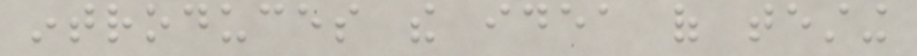introduces the idea of testing
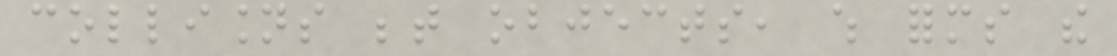collisions between objects, which forms the
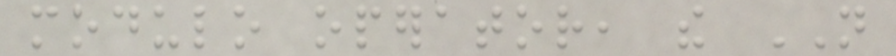modulo operator, the NOT
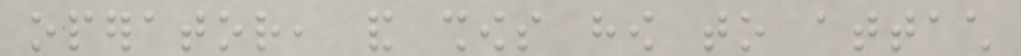operator, and shows how to attach
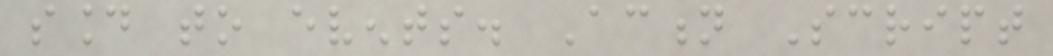sound to events. Action Script
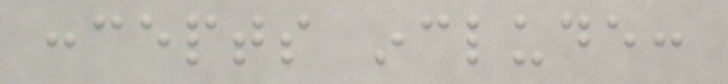concepts include:
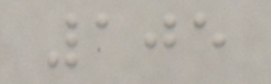105
